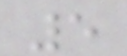5
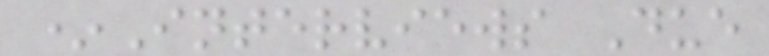*Interviews Due
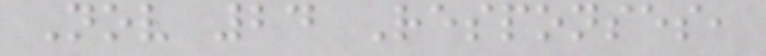Nov 24 Responses,
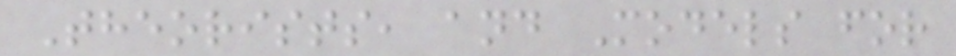Theorists, and Models for
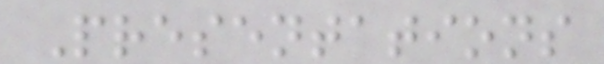Presentations
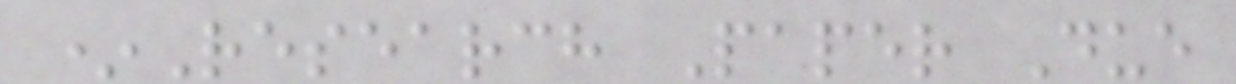*Research Paper Due
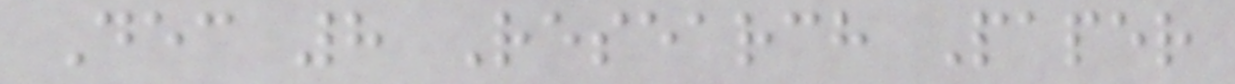Dec 8 Research Paper
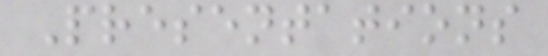Presentations
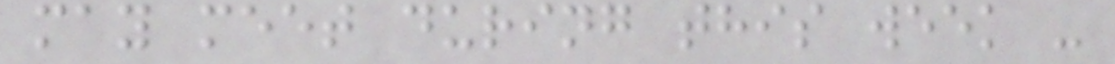may meet during this week -
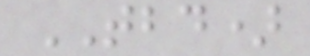TBD)
